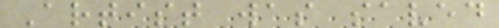Artist was saved
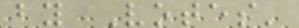by Votes'
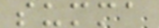summa
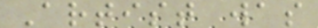Artist was
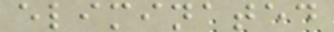eliminated
